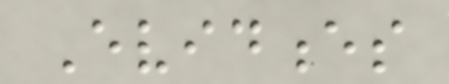Evidences
